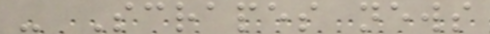- Scrapes news
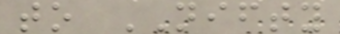to NIFTY
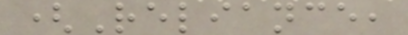(Reliance,
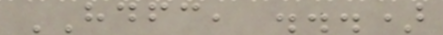HDFC, ...)
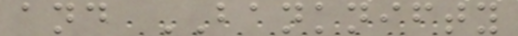and BANKNIFTY
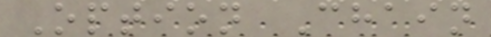Option Chain
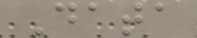Data
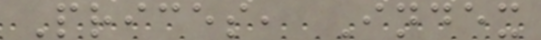Prices, Index
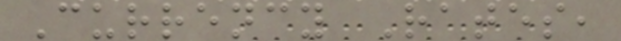Currency Rates,
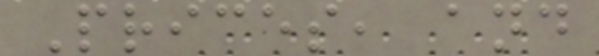Prices, and
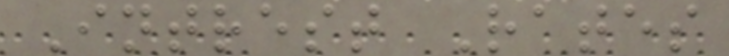Intrest Rates
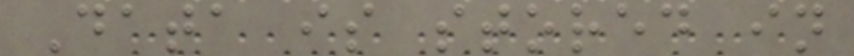Data is stored in
